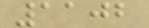1102
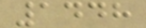1448
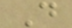D
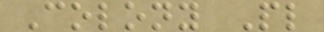Colony Pl
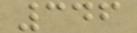346
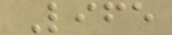Life
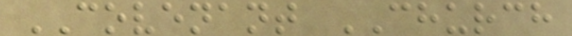COVENANT CHURCH
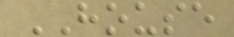HOUSE
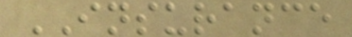INSURANCE
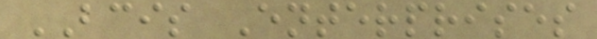BCIS Enterprises
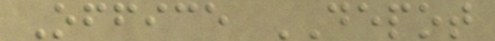Office DEPOT
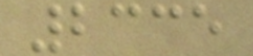2335
